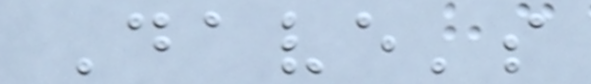Dave's
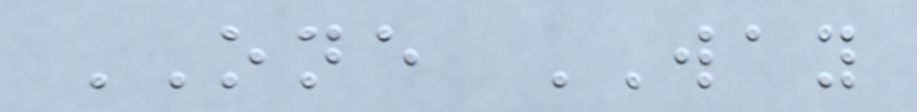ONE WAY
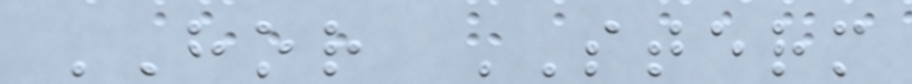HOR STERM
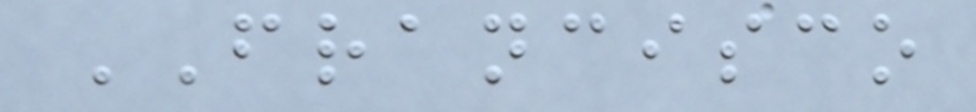FRANCISCO
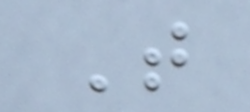T
